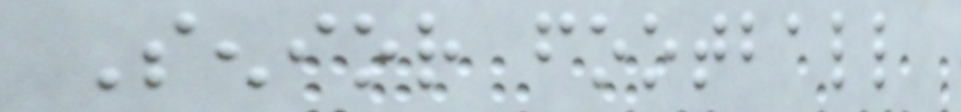Senior football
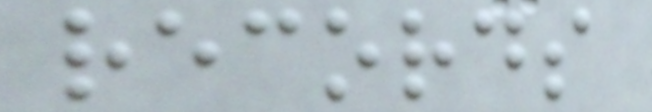records
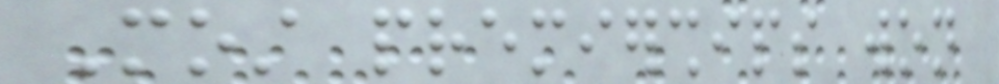Most premierships won
